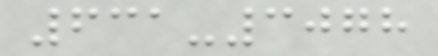631-3078
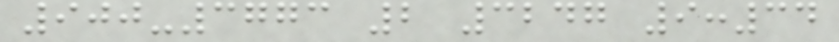900-3773 2 3247 9:34
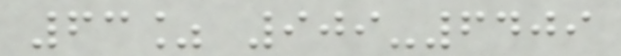63% 909-6409
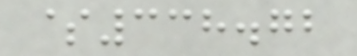$338.72
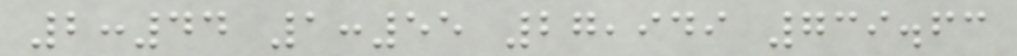2:44 1:55 27,949 739.63
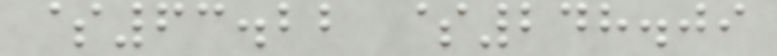$63.22 $248.09
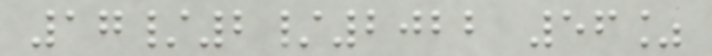17/2/2022 56%
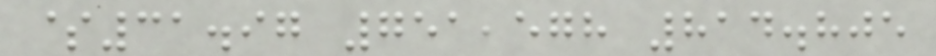$31.97 751,578 814.805
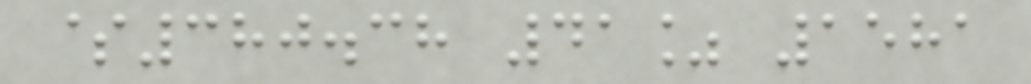$380.38 41% 1581
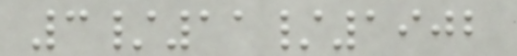3/11/1902
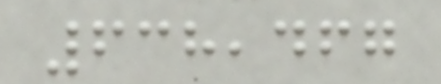638,467
